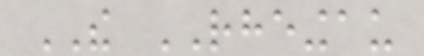THE RHEINGAU
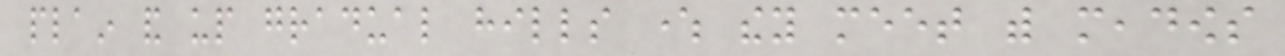plain and up gradual hills where they meet with meadows
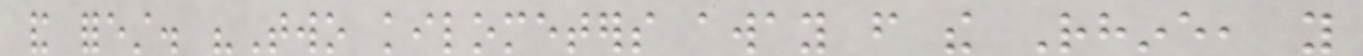and forest. "Two kilometers away from the Rhine, you
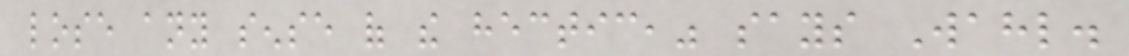lose any sense of the hectic," says Wahl.
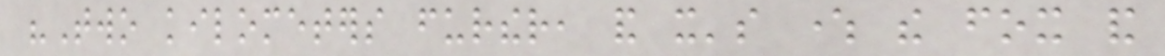"Two kilometers further, and it's where the fox and
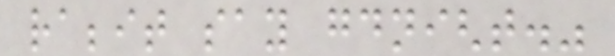rabbit say goodnight."
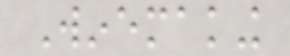Winemaking
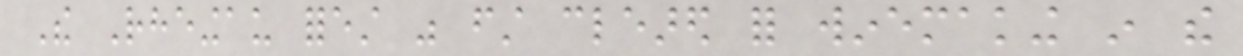The Rheingau forest was first cleared for winemaking in the
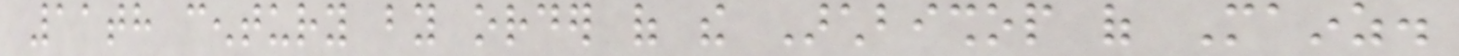11th century by order of the Archbishop of Mainz.
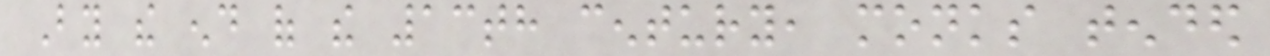By the end of the 13th century, monks tended
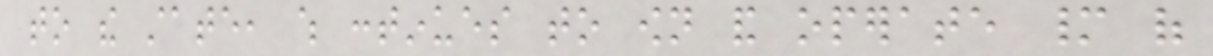to the state, which continues to own and operate many of
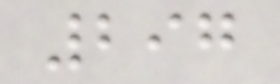297
